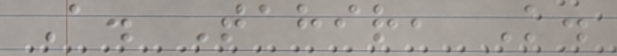A. Tahir, K.
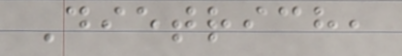Dietrich,
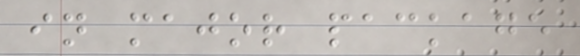in major package
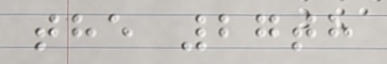the 27th
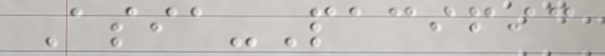Asia-Pacific
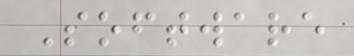Software
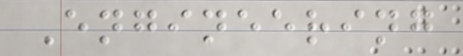Engineering
